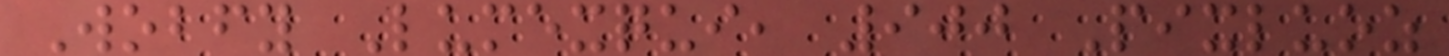Wobfy Lumexqui, 900 Pixluoz
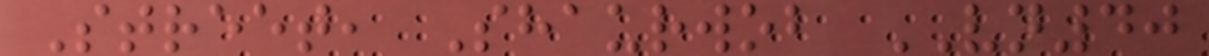Street, Shaurwob VN40
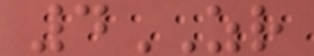4ZR
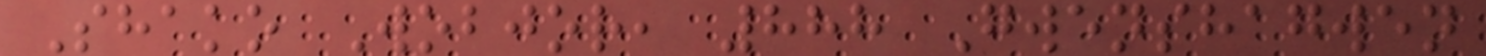Shako Wobjor, 888 Gwenshagwen
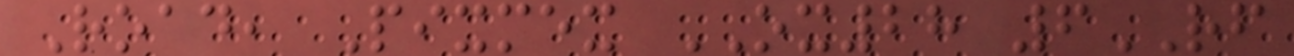Road, Pixmex OX28 6RF
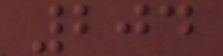204
